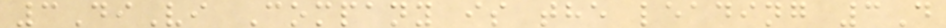3DiVi Company is the leading 3D
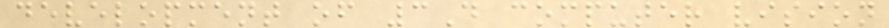development of 3D computer vision
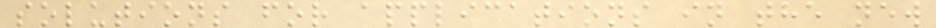solutions for applications in the new
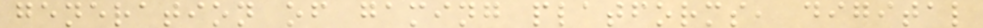generation of gaming platforms, digital
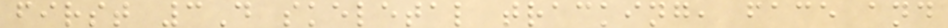first 3D skeletal tracking, face and
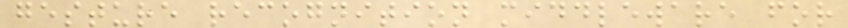gesture recognition middleware for
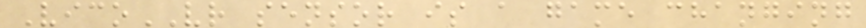VicoVR sensor is a game changing
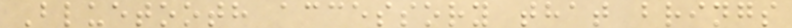Bluetooth accessory that brings
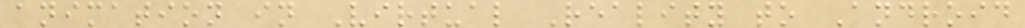animation in Virtual Reality to Android
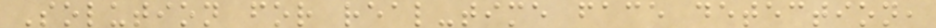Solution for real-time face detection,
